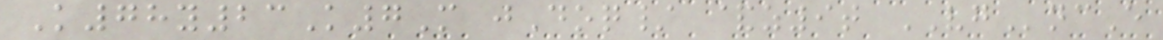K78y23K7M jDoq/ &z9t VGncE
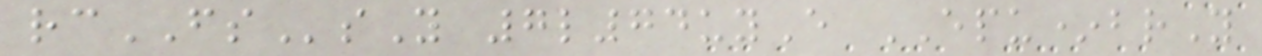rcFSsY 7l74uyE EPU*brY
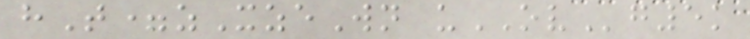hT=zXzeWn uOVg5k
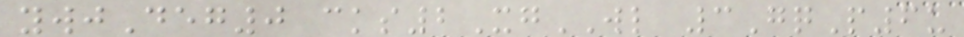ywjDeg0 cks2XgWL 3GqP6u
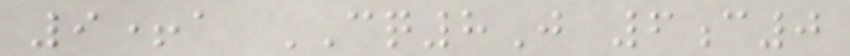9+a CQ8J 6c0
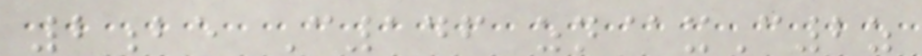2be C146 zn@xC2z
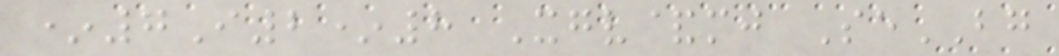*7I2*8 Xgv&mj SeBG
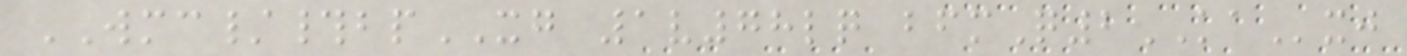WMC/#bpXG 1v78lq bfmQ2KAxj
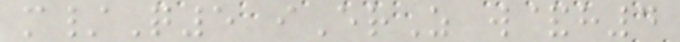m/Q5 iErZ w&h4
